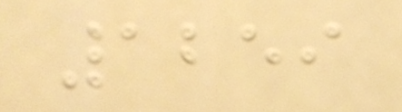1259
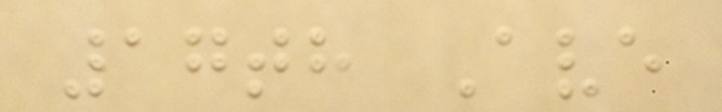17th Ave
